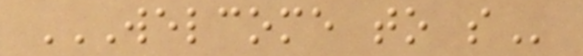WELCOME TO S
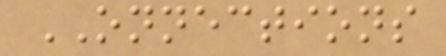ONNECTIONS
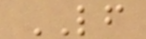LF
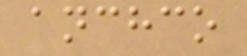anchco
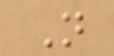N
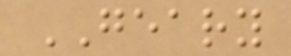GEARY
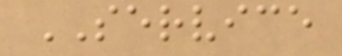SERVICE
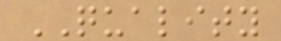QUALITY
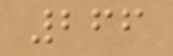266
